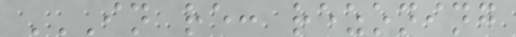IN RE: REZONING
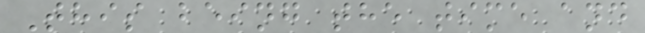This being the time and
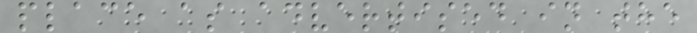place as advertised in the
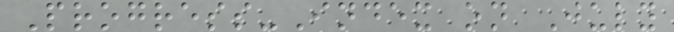Progress-Index on July
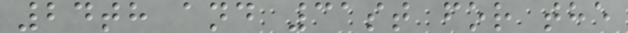24th and 31st for the
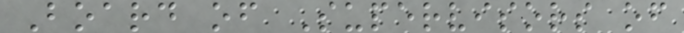Board of Supervisors of
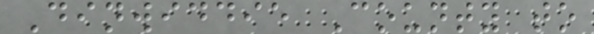Dinwiddie County to
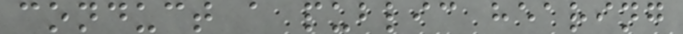conduct a public hearing
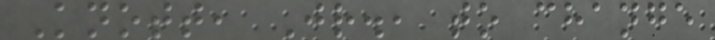Knott, Jr., to change
